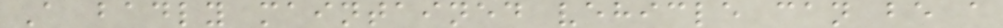A badly maintained vehicle can be a
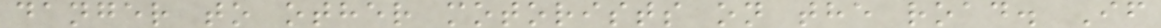danger to other motorists on the road. If
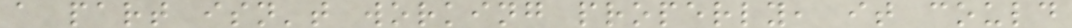a part isn't working properly, it could
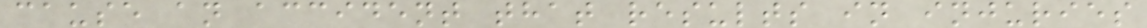cause an accident that results in injuries
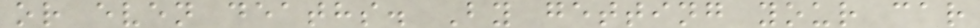or even deaths. By getting your car
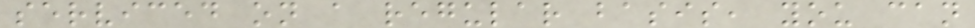serviced on a regular basis, you can
